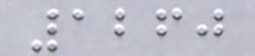1260
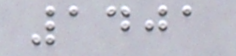1401
